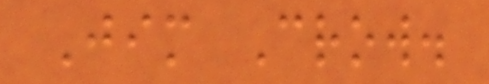Jim Crow.
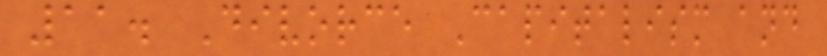11. Divorce Capitalism and
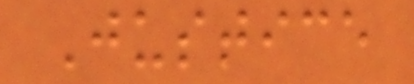Justice
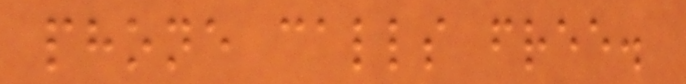phone calls free.
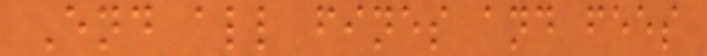End all fines and fees
